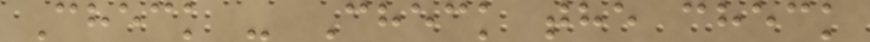Check - Check the check
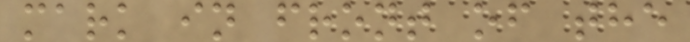mark in front of the
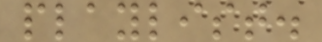playlist.
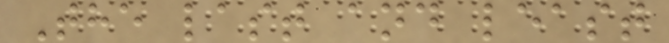The last and least
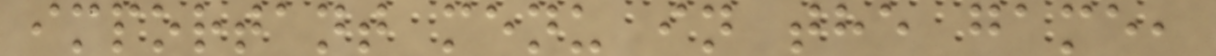important menu in the game,
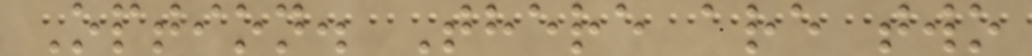Option. There are two
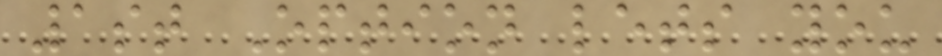1st Option lets you
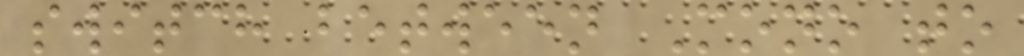switch between Mono to
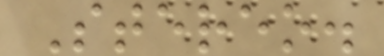Stereo.
